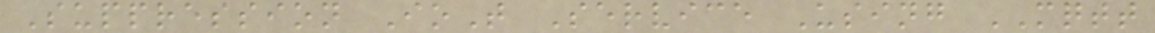Suppression IoT Service Using MQTT
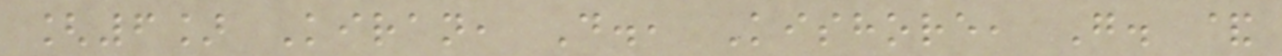[6] Kiran, D., Kishore, G. &
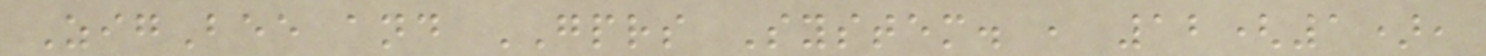ZigBee and GPRS System. , 12(1),
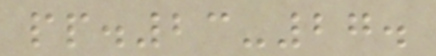pp.23-27.
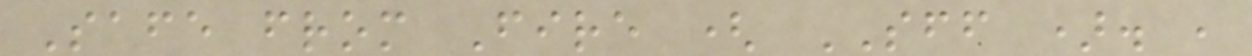Safe from Fire ( SFF ). ,
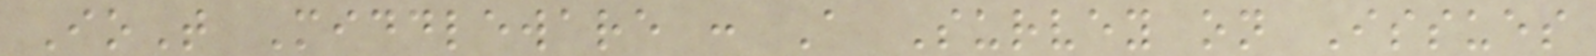IoT Middleware : A Survey on Issues
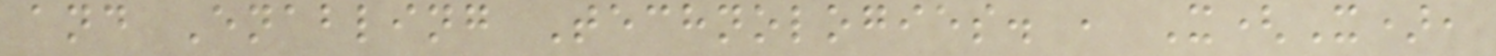and Enabling Technologies. , X(X),
